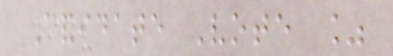Candidate Vote %
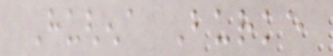Hughena Burke
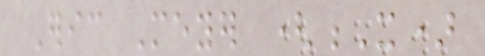Eric Meyer (X)
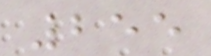255
